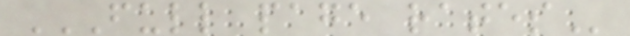FULL PAGE RATES
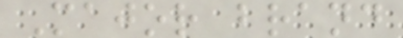Major brand
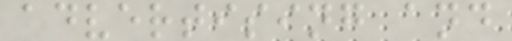advertising and
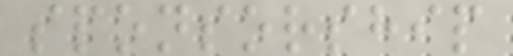sponsorship
